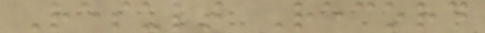Result Record
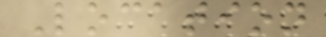Location
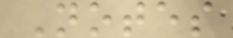Notes
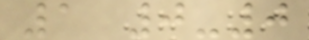1 0-0
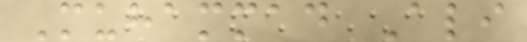Muhammad Ali
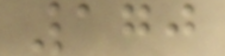170
